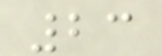23
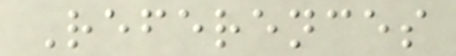References
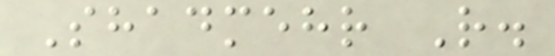Shadmehr R.
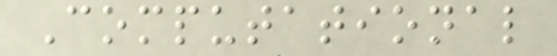Computational
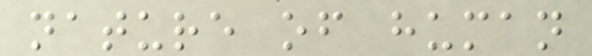nature of human
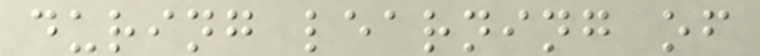during learning of
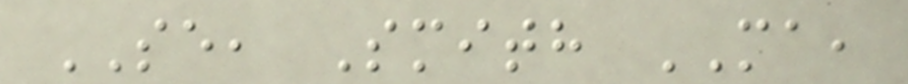SE, Smith MA,
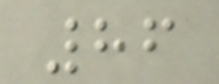86
